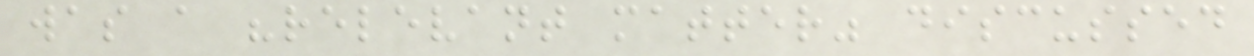was a "relevant matter" discussed
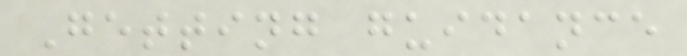Getting guidance
